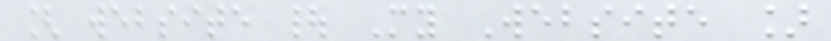[ website | My Website ]
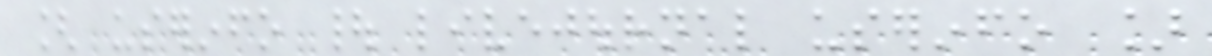[ userinfo | livejournal userinfo ]
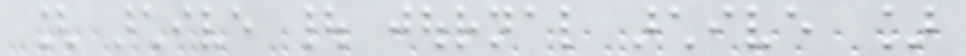[ archive | journal archive ]
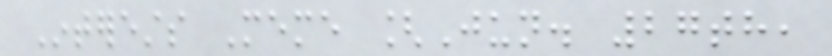Interests Meme [Jun. 27th,
